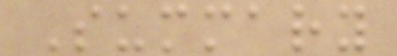Summary
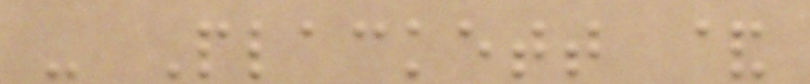- Plackett &
